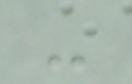-
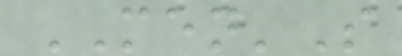MEN'S
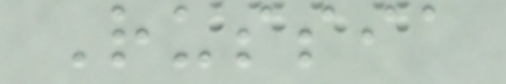Russia
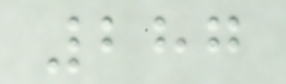287
